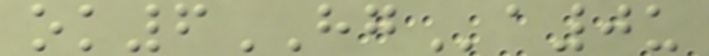ok6HGa0u
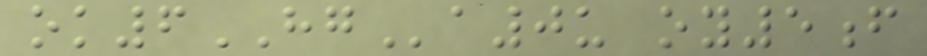ok6HGa0u oy5f
